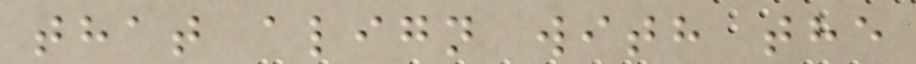that align with the
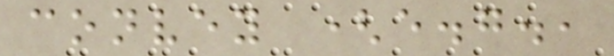convey (e.g.,
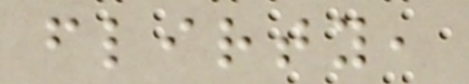flirty,
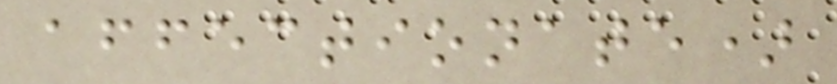affectionate)
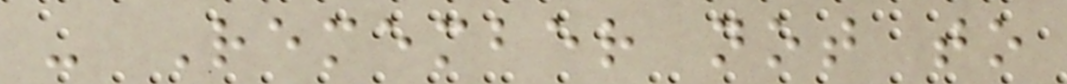- Remember not to
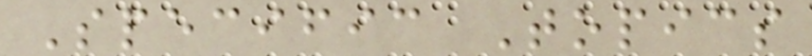Specific Topics
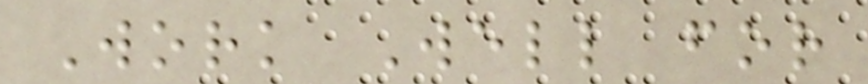Work Well for
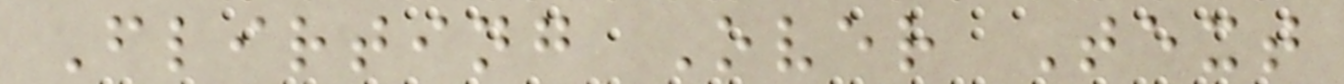Flirting Over Text
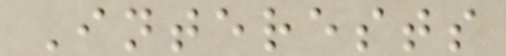Interests
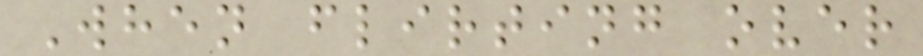When flirting over
